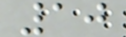10
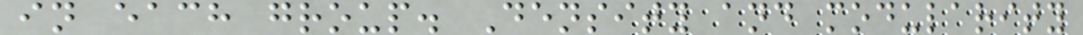in each group. Density and modularity
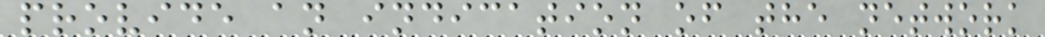provide an indication of the network
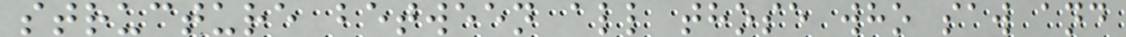structure between all those who saw and
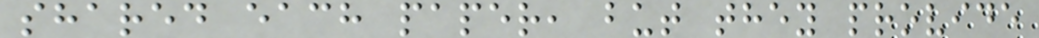shared each paper, but they provide
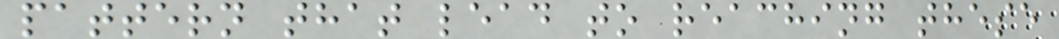pattern that lead to reaching these
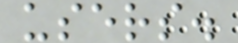users.
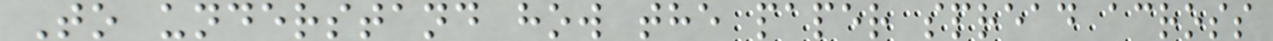To understand how the paper spread across
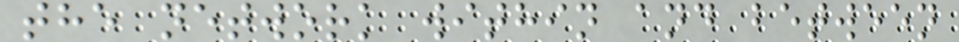the network within and between
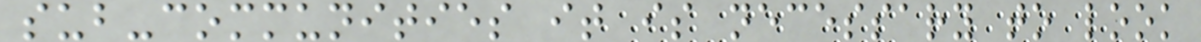sub-communities it is necessary to look
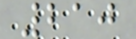210
